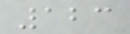123
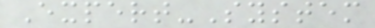Expert-System
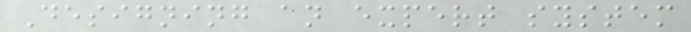Designing an expert system
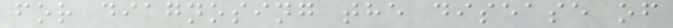for diagnosing the disease of
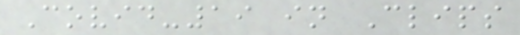Covid-19 in Clips
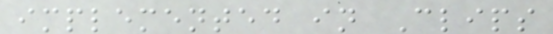implemented in Clips
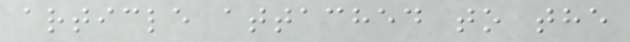article attached to the
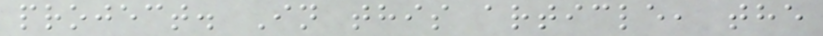project. In this article, the
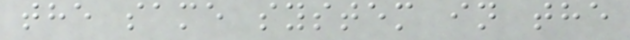the same system in the
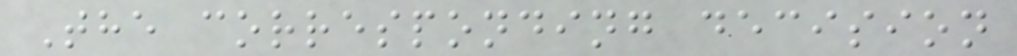The corresponding decision
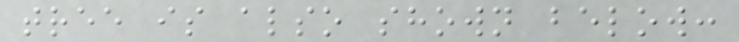tree is also shown below:
